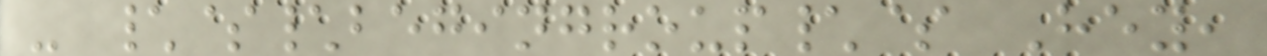- \$\begingroup\$ Hey,
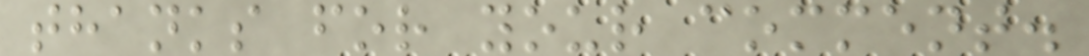thanks for your comment.
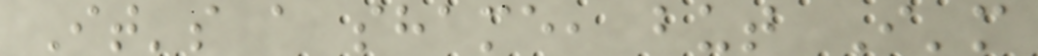It's a shame, but I'm
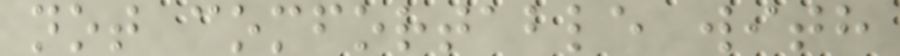not comfortable with
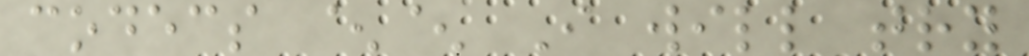codecs ^^ I will try
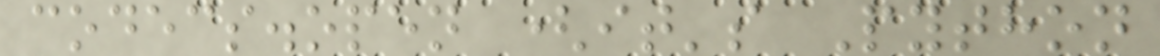codecs.open (it's Python
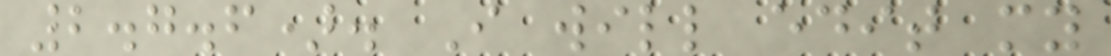2.7.6). I will edit my
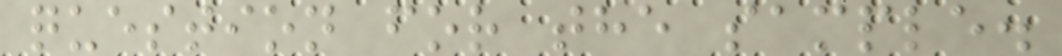question for the sample.
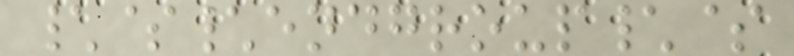\$\endgroup\$
